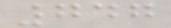747
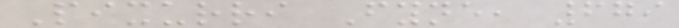Pixurri Fyne, 679
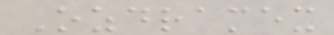Ozdramex
